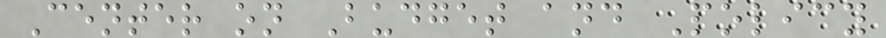Center on Budget and Policy
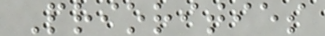Priorities
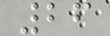26
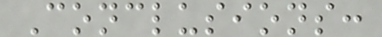Conclusions:
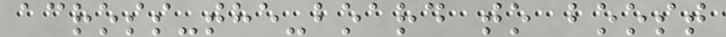across-the-board to boost
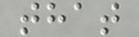that
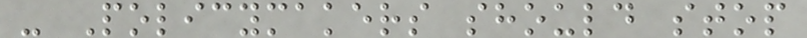- Policymakers should stop
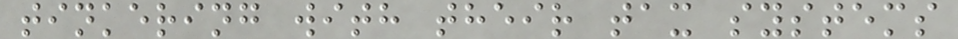tinkering with their tax systems
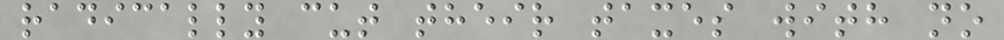radically cut their taxes with no
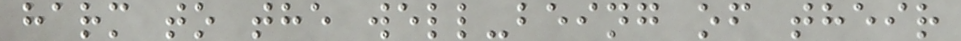harm to the well-being of their
